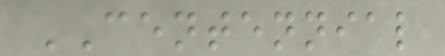CENTENNIAL
